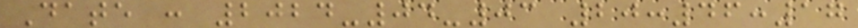Date : 2024-04-03 20:46:17
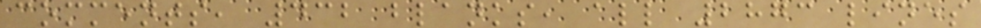comments, 432 blanks, all 2873 lines
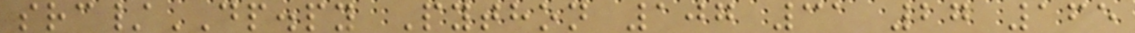src/DP.py Python 107 31 27 165
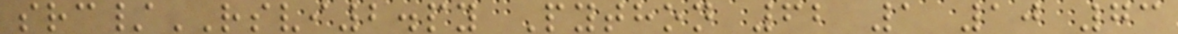src/RSVI2.py Python 62 1 10 73
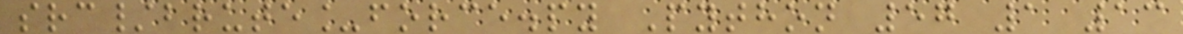src/brute_force.py Python 57 1 13
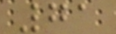71
